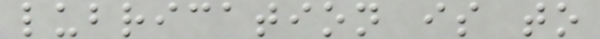lubrication is to
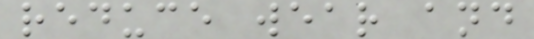reduce wear and
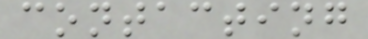contacting
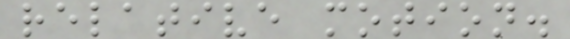relative motion.
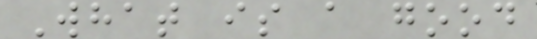What is a good
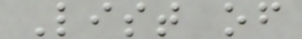List of
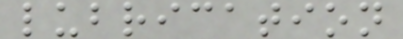lubrication
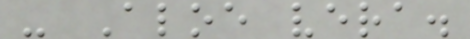- Aloe vera.
